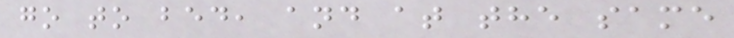go to bed, and at the same
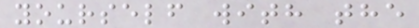yourself with the
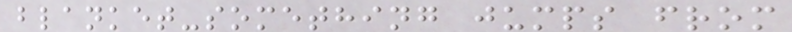blanket-something jumps from
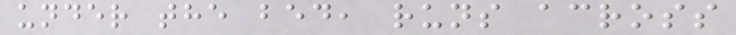under the bed, runs across
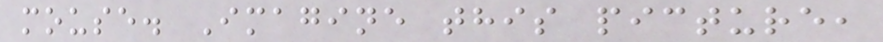mouse. Imagine this picture,
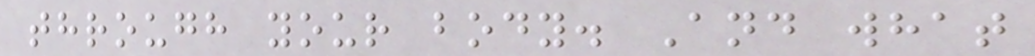through your body. And what
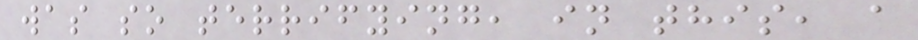was so terrifying, in this, a
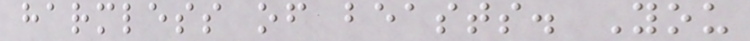harmless of beasts. You
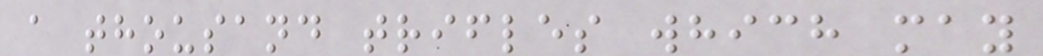a thousand trifles which may
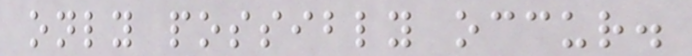only possibly occur.
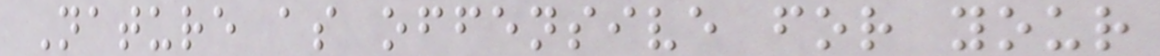Nature as offensive for your
